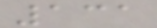131
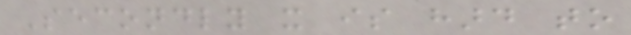Secondly it is hard to
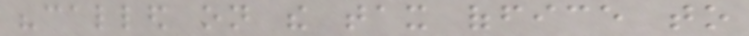"called on the tax office to
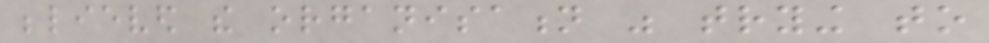believed the organisation was trying to
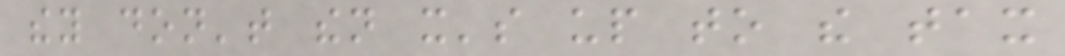they don't then it's up to the tax
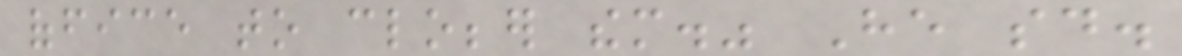office to clobber them." He said.
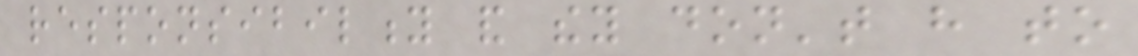responsibility and they don't have to
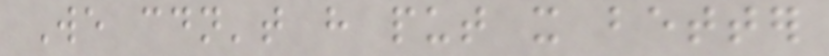We couldn't have put it better
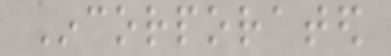Incorporated
